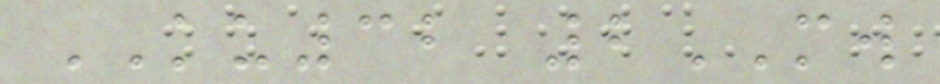KU32 2MW
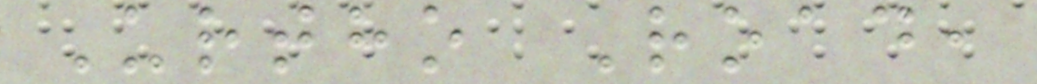Urtho Road,
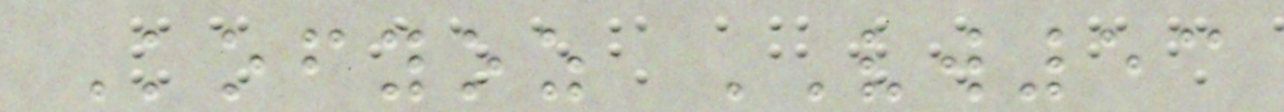Kofyoz VW53
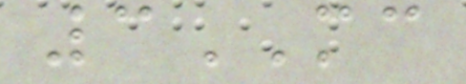3MC
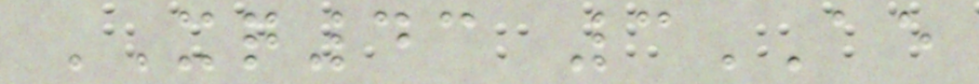XQ43 3AE
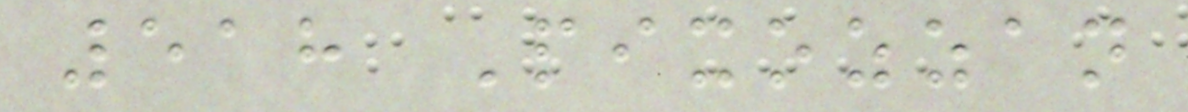518 Pixozzan
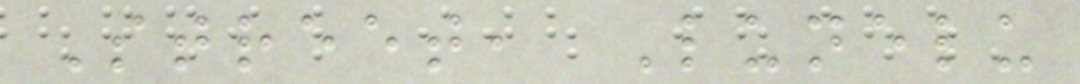Street, Lunelu
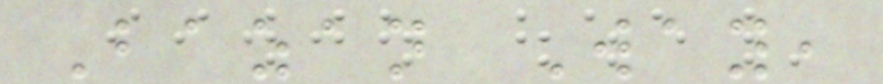Bazan Way,
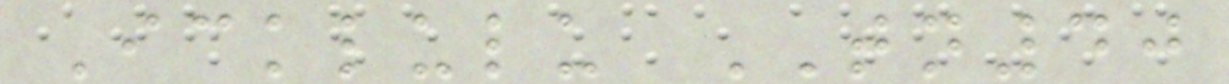Icklulu TN40
